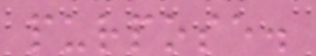purpose.
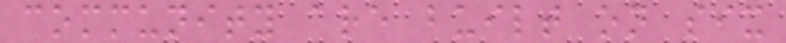community are built on six
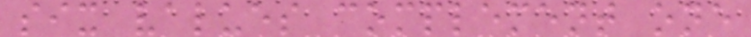six values complement one
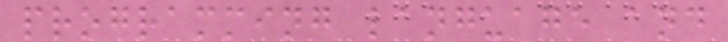programming language and
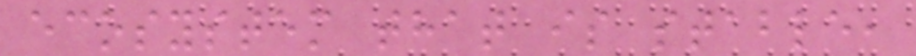ecosystem that is stable,
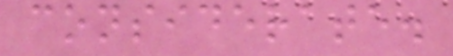considerate.
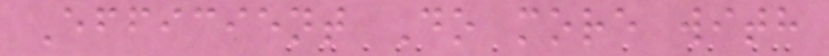Efficient Do more with
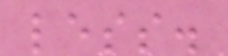less.
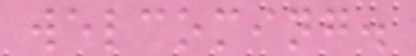welcoming.
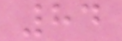84
